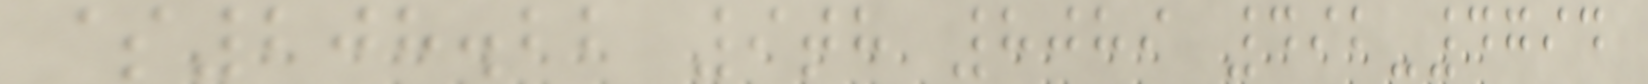$208.22 9th 8089 492-4794
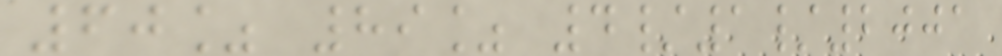60% 89% 4/1/2001
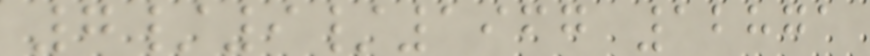7/9/1967 12871
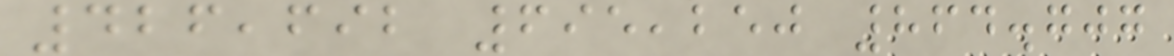426,692 695,250 864.707
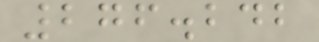276.242
